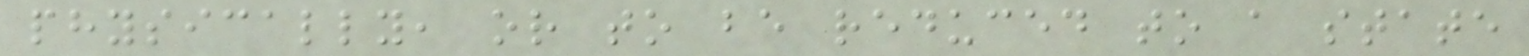physically, or to be reduced to a state
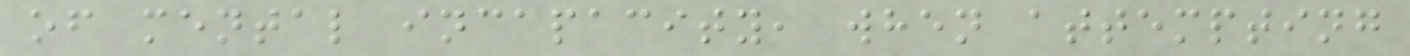of mental incapacity, when attempting
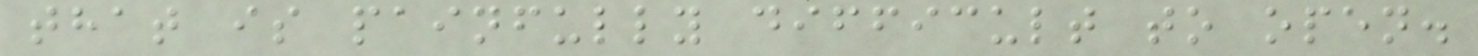that is painfully difficult to open.
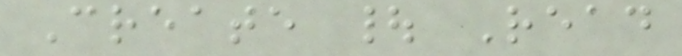Create | Read
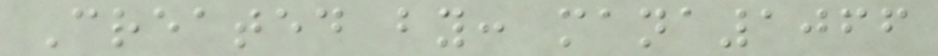Created by: mana1066
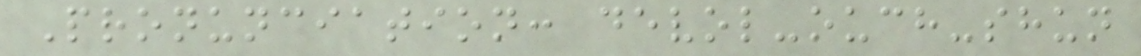Pronunciation: devol-ouch-shun
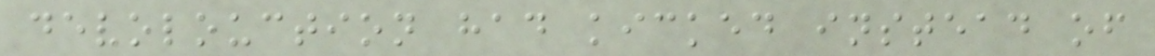devolouction had kicked instead of
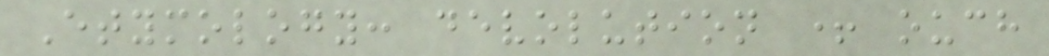Etymology: devolution + ouch
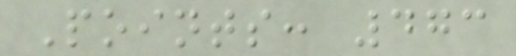Points: 473
